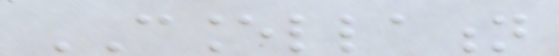CANCELLATION
